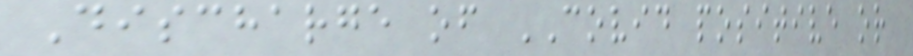Discharge of COVID positive or
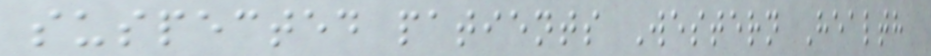suspected patients Western Health
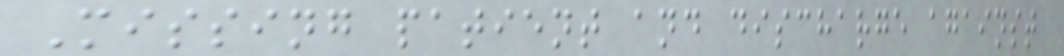Missing patient and discharge against
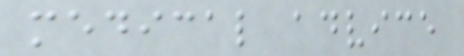medical advice
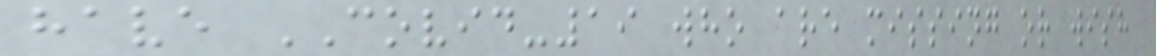have COVID-19 who are missing or wish
